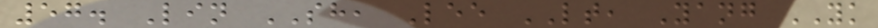57. Lin SH, Lee LT, Yang YK
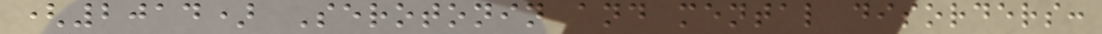(2014) Serotonin and mental disorders:
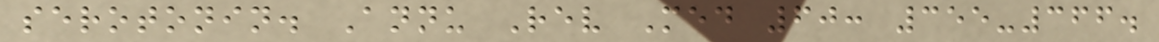serotonin. Annu Rev Med 60: 355-366.
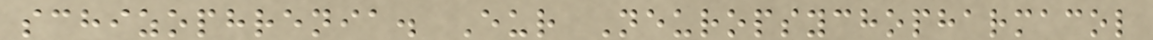schizophrenia. Eur Neuropsychopharmacol
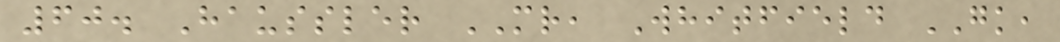60. Haussler MR, Whitfield GK,
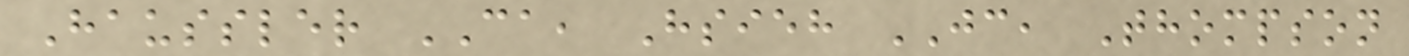Haussler CA, Hsieh JC, Thompson
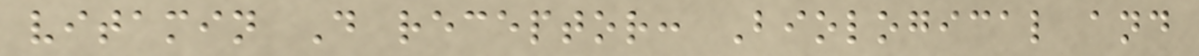vitamin D receptor: Biological and
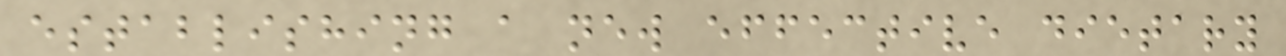establishing a new effective dietary
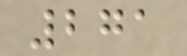271
